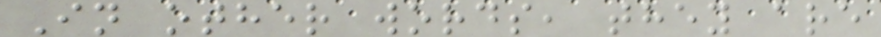In other words, they are
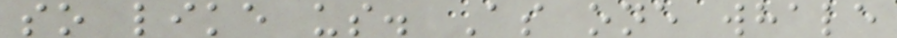so like us. As one whale
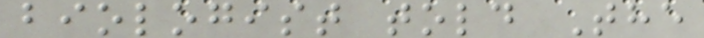biologist told The
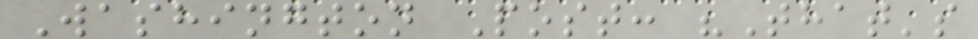Washington Post: "That's
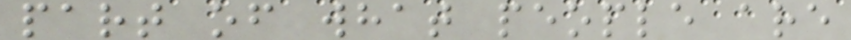part of what people are
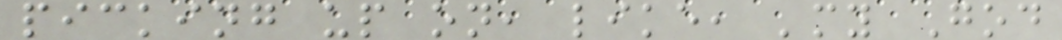picking up on, like, 'my God
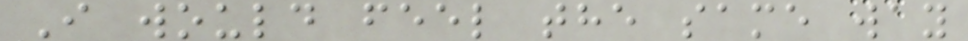I would feel the same way
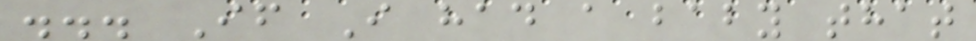... If I had a baby that
